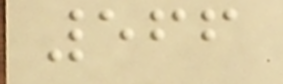566
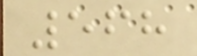568
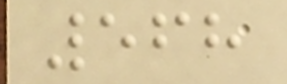568
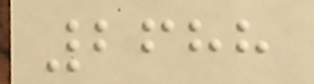2688
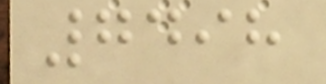7498
